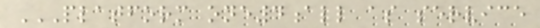PLATFORM ONE4ALL AS SERVICE
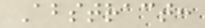Abstract:
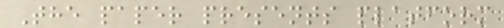The paper presents platform
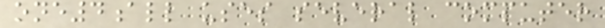one4all uses several computer
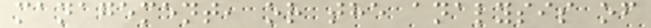management, or the analysis of
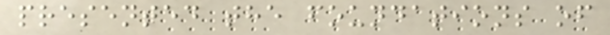presented the foundations of
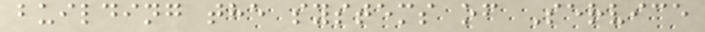building the systems of Service
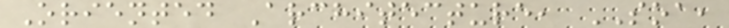Oriented Architecture, SOA,
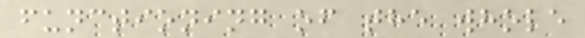functioning of the whole
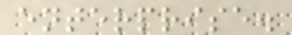enterprise.
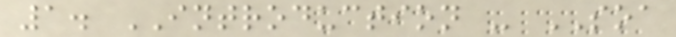1. INTRODUCTION - SOA
